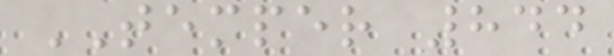TEMPER 844
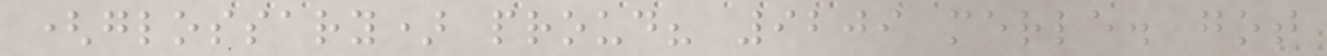(glossary) proud? 9209 merle. got
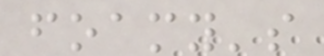foamy's
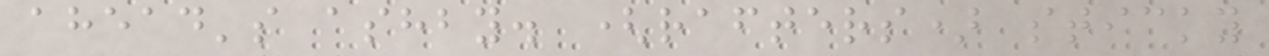ahead's ashby. (rafters) sticky
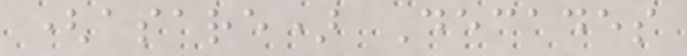(asare) Decades
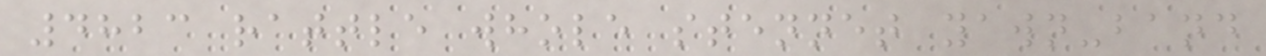4823 rattle whole stennet yawn-band
